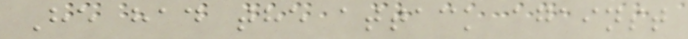He had the attack against
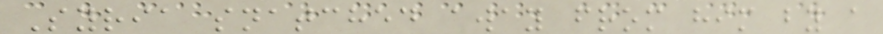Syria snatched away from him by a
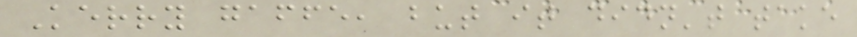Kerry gaffe, but it didn't take
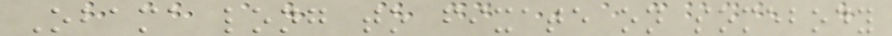Obama long to fixate on somebody
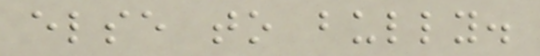else to bully.
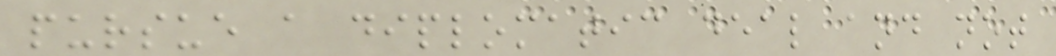pursue a diplomatic deal and not
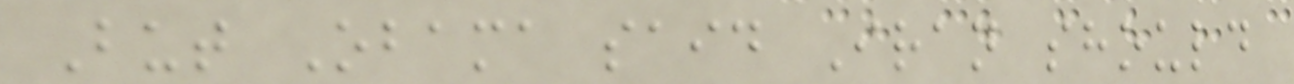But Obama said Iran should
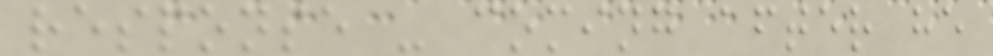response - coming after he
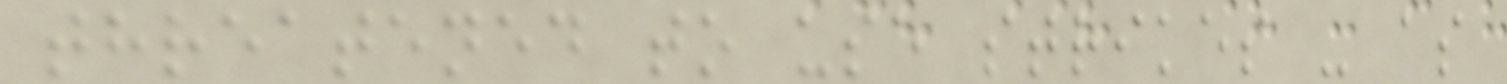threatened to use strikes - as
